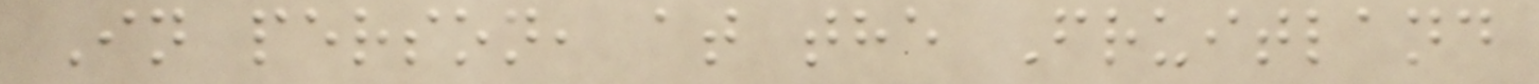In person, at the Fruitland
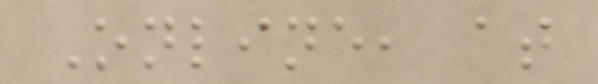Online, at
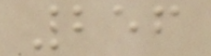256
